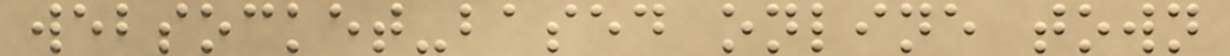websocket-based online town
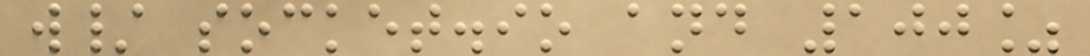w/ socket.io and 100%
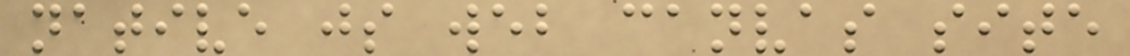native js web canvas site
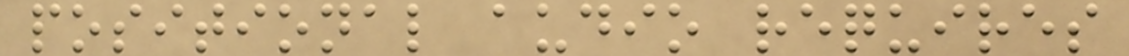positional audio requires
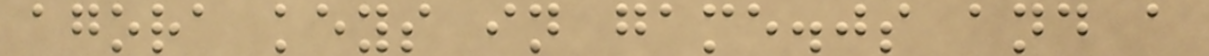agora keys in game.js and a
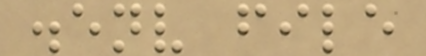.env file
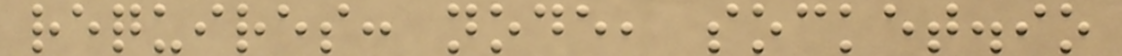requires: node, socket.io
